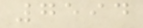7594
